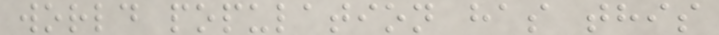world population has this
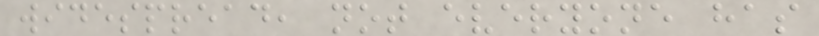widespread, not everyone has
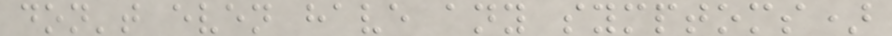don't even have any symptoms)
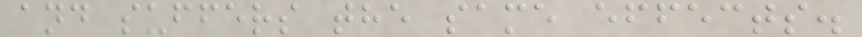and suffers the same effects.
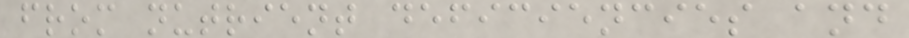from nutrient deficiencies and
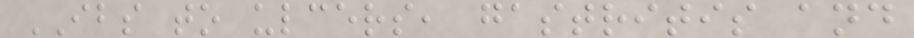IBS to ulcers, gastritis and
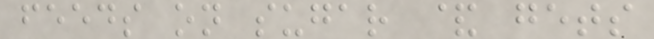feeds on sugar & gets
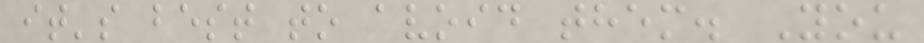it's best to avoid them. You
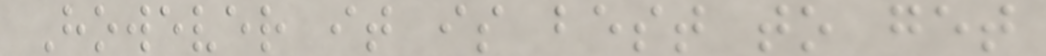However it is best to get
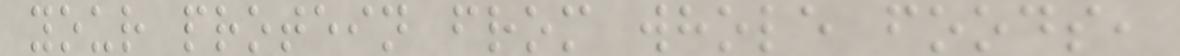your protein from whole foods,
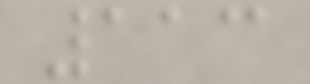113
